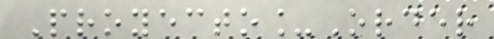Proyecto_Order
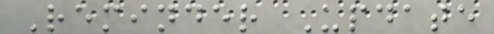Reminder Update
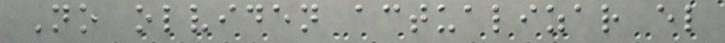No olviden actualizar el
